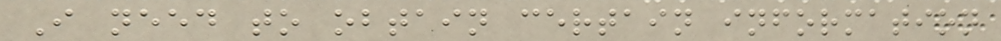I need to obtain certain information
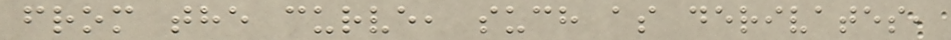from the curve, such as derivates,
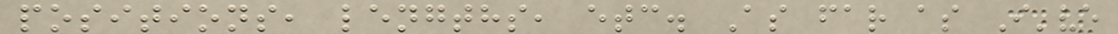positions, lengths, etc. As far as I've
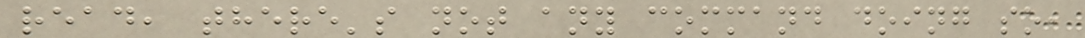read, there's not any command doing so,
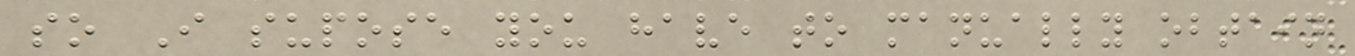so I supose you have to manually obtain
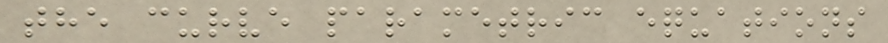the curve parametric equations
